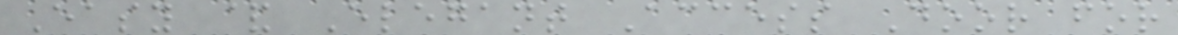Easy & Elegant Access Door for
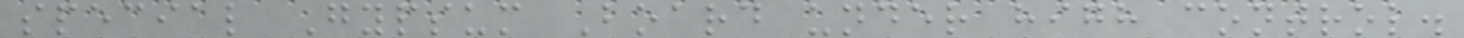special Gypsum Board under high control.
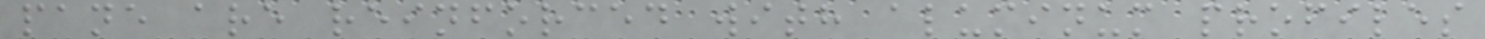pane are reinforced with aluminum profiles
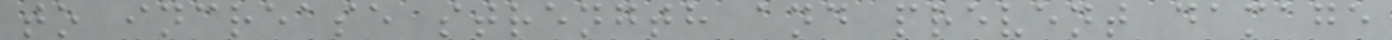to increase strength and prevent damage
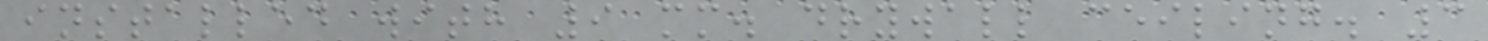installed with 9 mm. drywall ceiling. 3
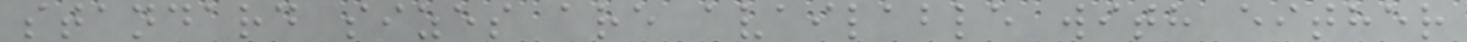standard sizes are available with either
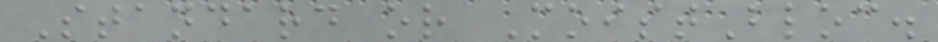Standard or MoistBloc.
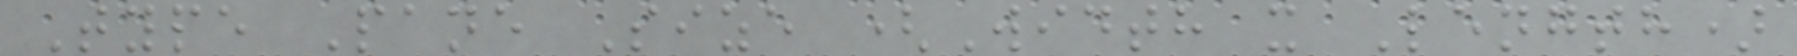Type Pane Size (Width x Length)
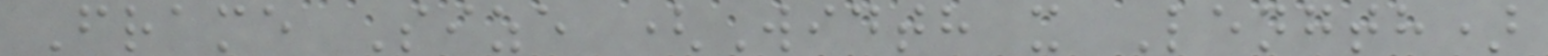Frame Size (Width x Length)
